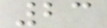23
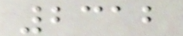2312
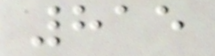815
